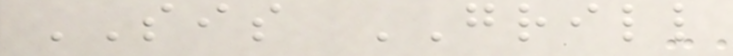SIS GRILL
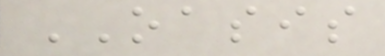OASIS
